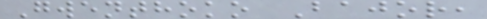Gwenthoko Bajor,
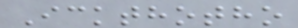Ickthotho
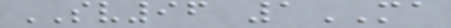SV96 1MA
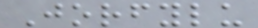Jorfylu
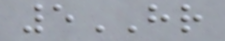5HR
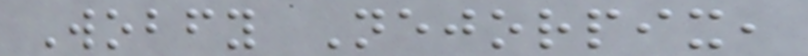Wobfy Nejorpix,
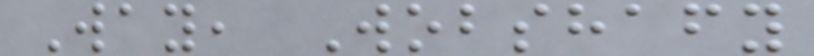Way, Wobshafy
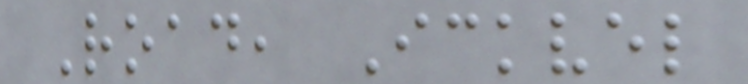Road, Ickvel
